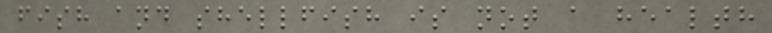fish and shellfish is not a health
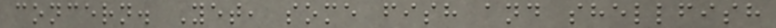concern. Yet, some fish and shellfish
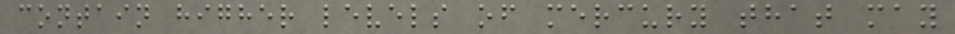contain higher levels of mercury that may
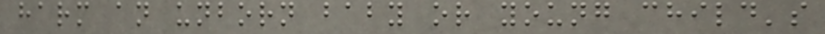harm an unborn baby or young child's
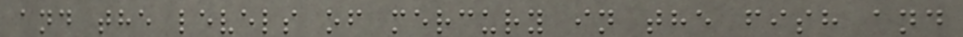and the levels of mercury in the fish and
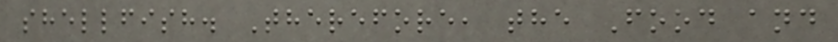shellfish. Therefore, the Food and
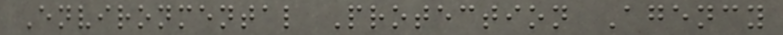Environmental Protection Agency
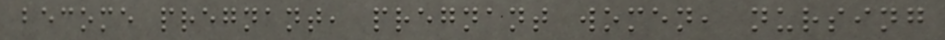become pregnant, pregnant women, nursing
